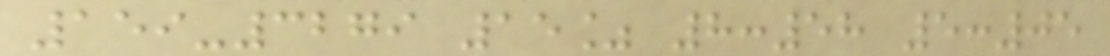159-3279 15% 8:58 5:05
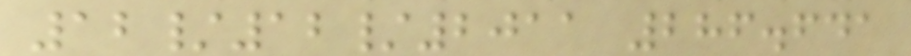12/12/2011 286.641
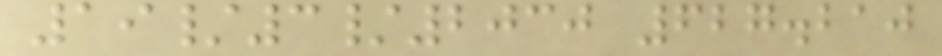19/3/2030 627.210
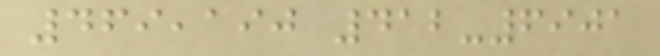469,190 412-6901
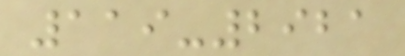119-2921
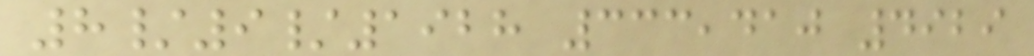8/9/1928 333,410 4929
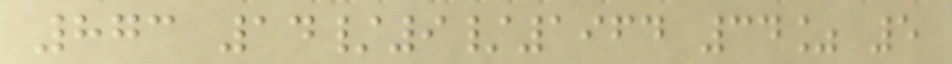873 14/9/1964 34% 5
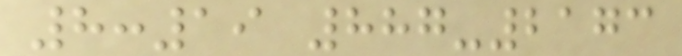8:19 887-2173
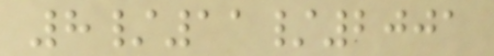8/11/2001
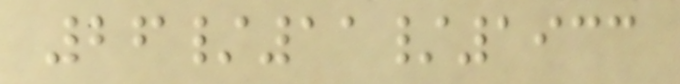26/11/1933
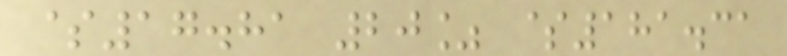$17.81 20% $181.31
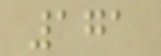171
